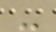-
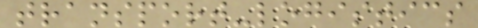transport-logistics
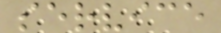service
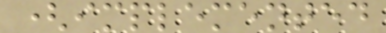(implemented
